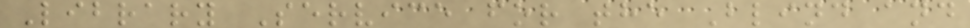Library Service for the Blind and
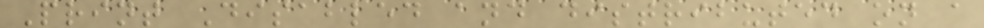Print Disabled and distributed on a
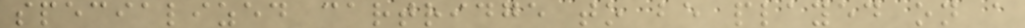specialized cartridge to be played on a
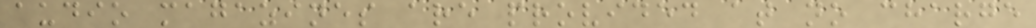audio magazines are provided at no charge
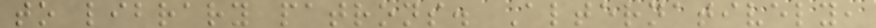to library patrons. Alternatively,
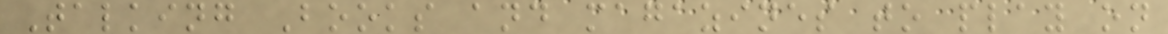Talking Books and magazines to play on
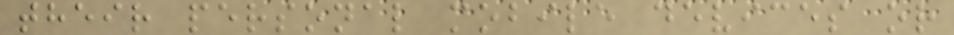their personal mobile devices or
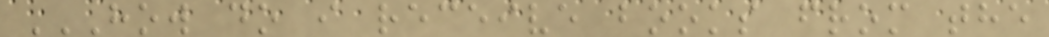HOW DO I RECEIVE BOOKS FROM THE
